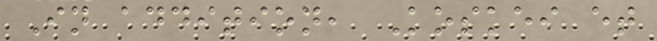In addition, Koskei et
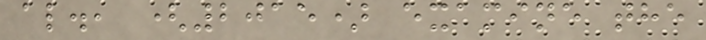al., (2015) examine the
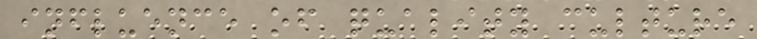influence of quality culture
